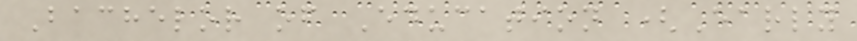Bachelor of Education (Early
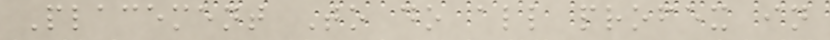Placement To do all profex in
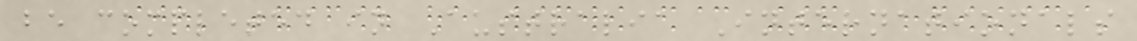be completed in Australia Internationals
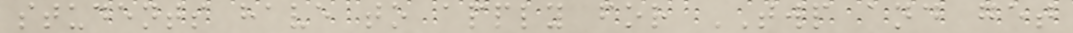students have to apply for TWP and get
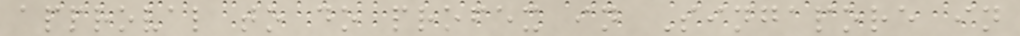approval to do profex in Singapore in
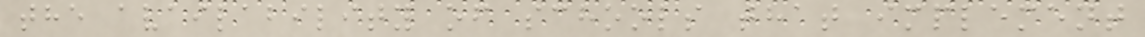the availability of schools that implement
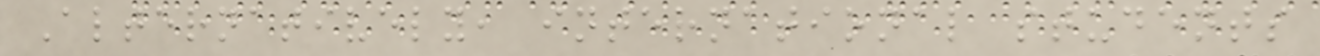Alternatively, international students
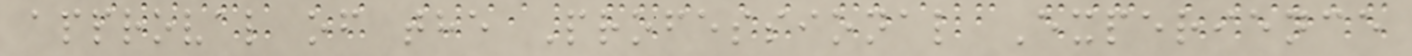approval of the Professional Experience
